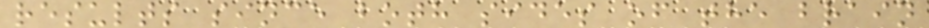results since both sides of the brain
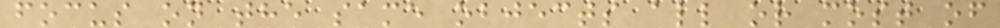focus on the same objects all or most of
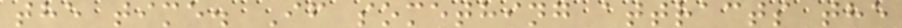the time. If something attracts the
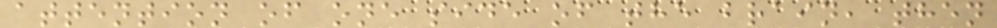attention of one side of the brain, then
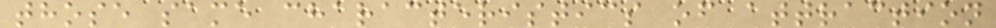those same characteristics of attraction
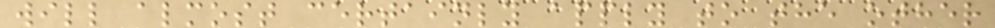will almost certainly apply to the other
